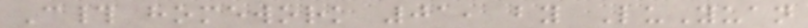C# homework 01, by LuYuan
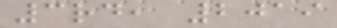3rd, 2019
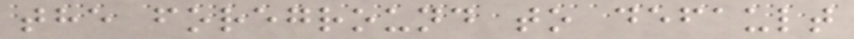the foreground to default
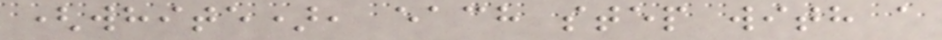(white), each step with a
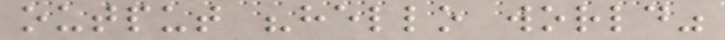output "hello world"
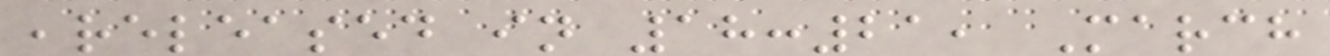,released in 18:21, March
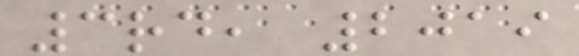3rd, 2019
